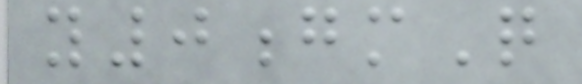y0gmQ
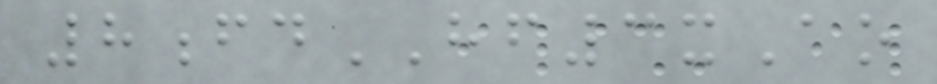8fdHF3xAo
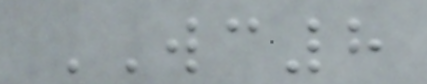WC8
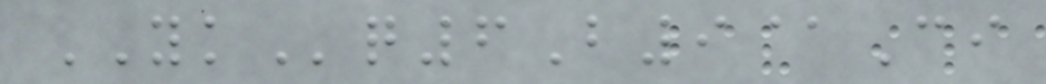YKq6B9@Ci
